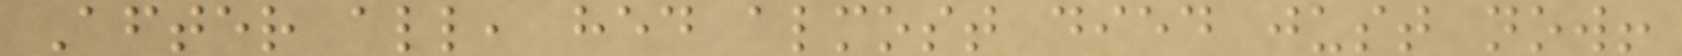After all, hed almost died just now!
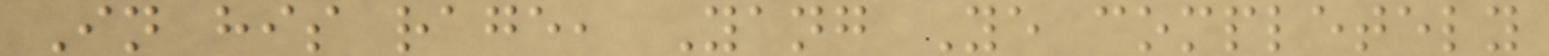In his rage, Yang Ye completely
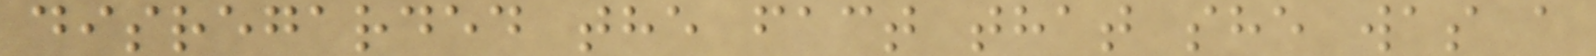disregarded the fact that she was a
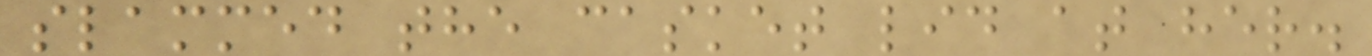slammed the casket lid at her.
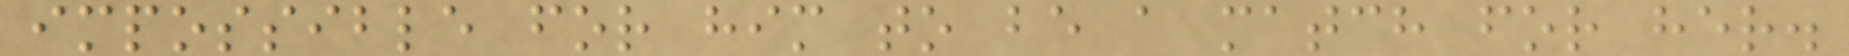impossible for him to be a match for her.
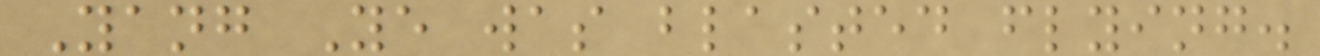Yang Ye was blasted flying.
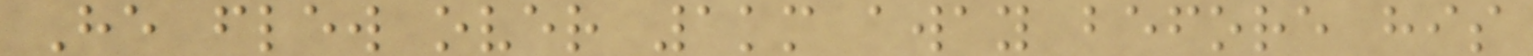He flew over 1km away before his
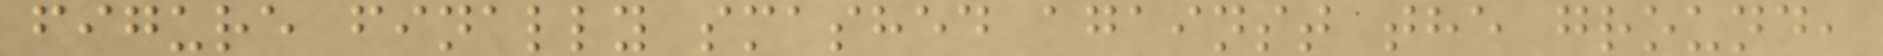figure finally smashed against the ground,
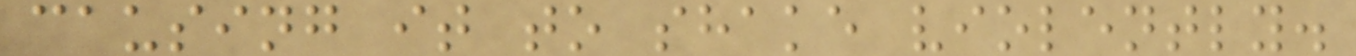causing it to shake violently.
